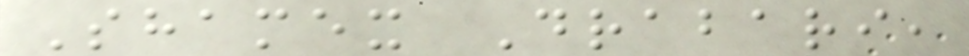Shamex Drabari,
